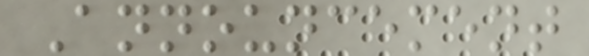Announcement
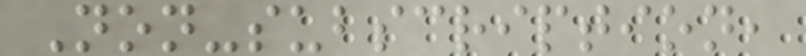Non-subscription,
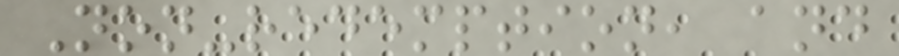Non-redemption, and
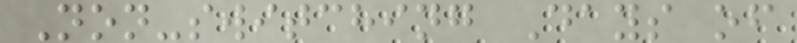Non-switching Days of
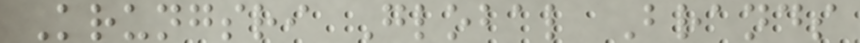Krungsri Global Brands
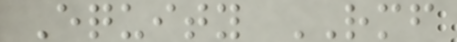Equity RMF
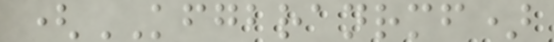(KFGBRANRMF)
